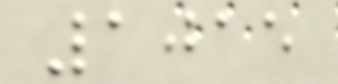1015
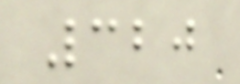320
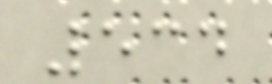534
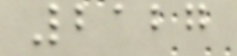2127
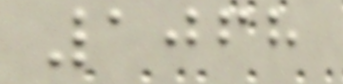1068
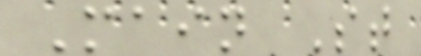Main St
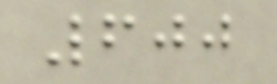600
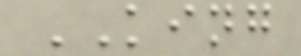KING
